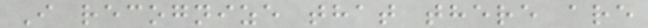I recognize that there are
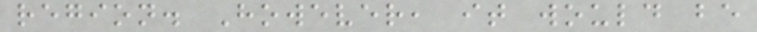region. However, it would be
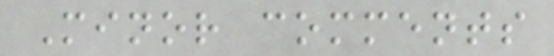Minor comments
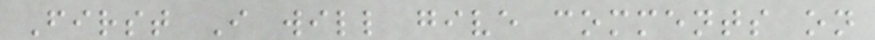First I will give comments on
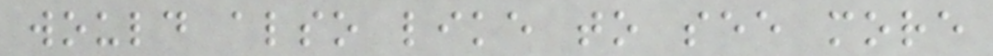would also like to see more
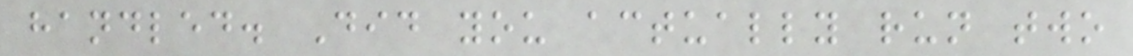handled. Did you actually run two
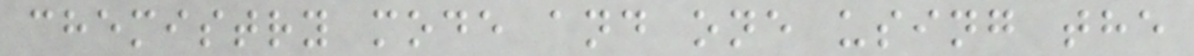chemistry mode and one using the
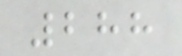288
